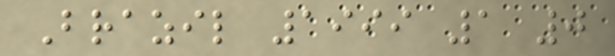Brazil 1999 1 0
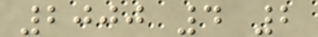2000 4 2
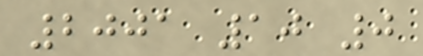2001 10 0
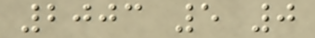2003 5 0
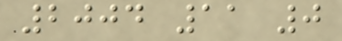2004 11 0
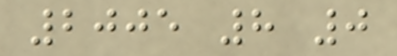2005 8 0
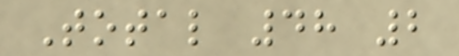Total 48 2
